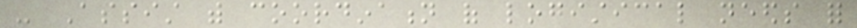- Assist with coordination of logistical needs for
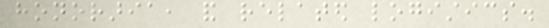honoraria, and related logistics.
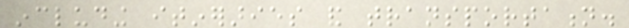including itineraries and transportation.
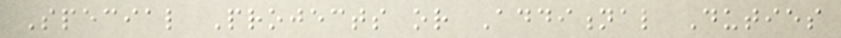Special Projects or Additional Duties
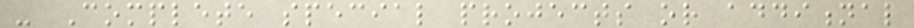- Complete special projects or additional
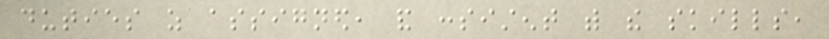duties as assigned, and consistent with the skills,
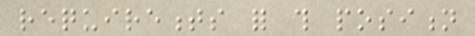requirements for this position
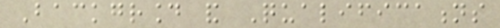Background and Qualifications
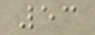53
